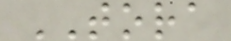TORA
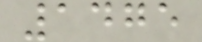1475
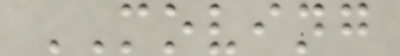MOVING
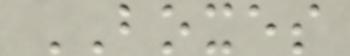BOXES
